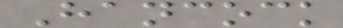Hancock
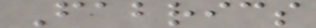Fabrics
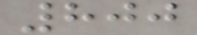800
